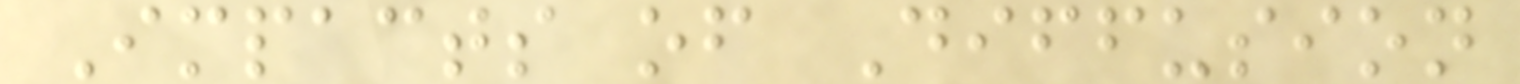Impacts of Diffusion
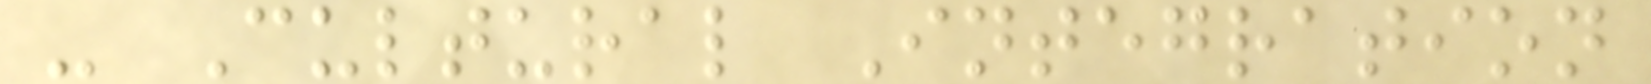- Cultural Integration
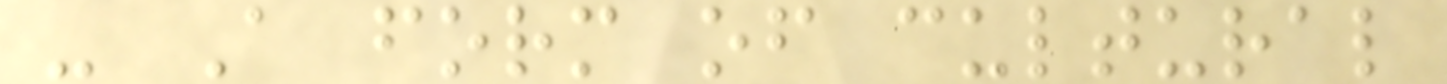- A form of cultural
